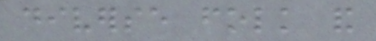diverse folk and
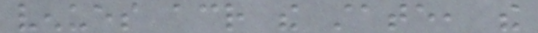venues across the state, the
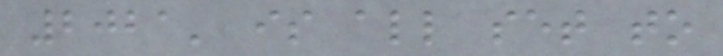2021' is all set to
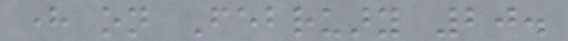here on February 20.
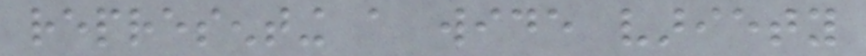representing a wide variety
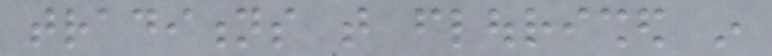traditions that flourished in
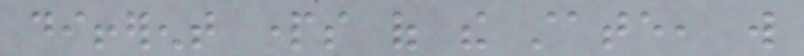different parts of the state, will
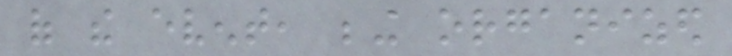of the event, being organized
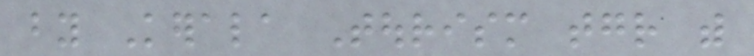by Kerala Tourism together with
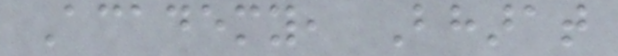Academy, Bharat
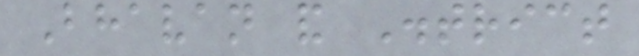Bhavan and District
